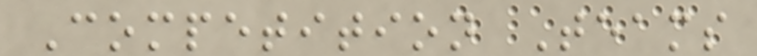Competition Teams
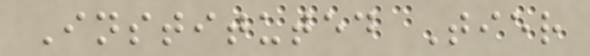Instituted Tier
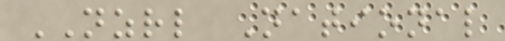NZRL National
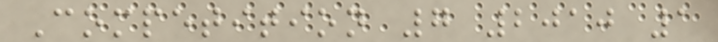Competition 7 2010 1
